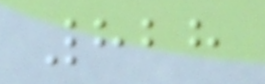828
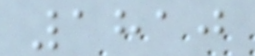1810
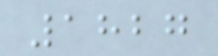1827
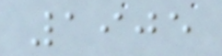1905
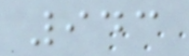943
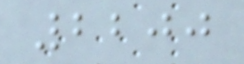2200
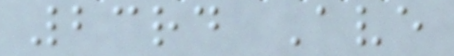23rd Ave
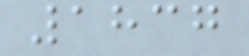1837
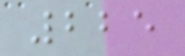225
